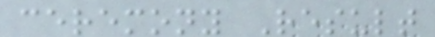ceremony Result
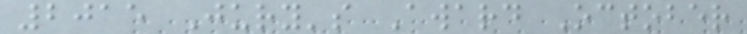2015 Jury's Award October
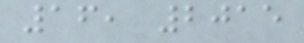16, 2015
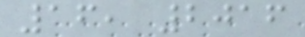16, 2016
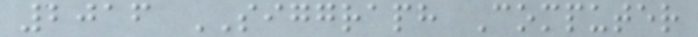2016 SIGGRAPH Computer
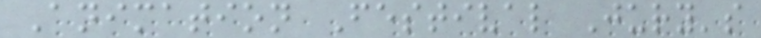Animation Festival Jury's
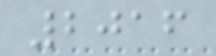2016
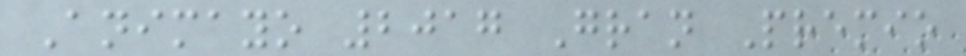Animayo 2017 Gran Premio
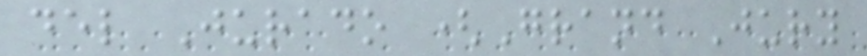del Jurado (Grand Jury
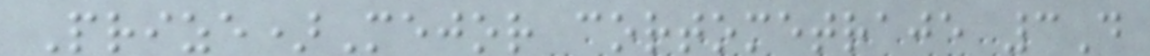Prize)Mejor cortometraje 3D
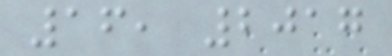16, 2017
